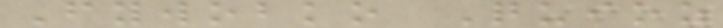Fywobko Quioz
